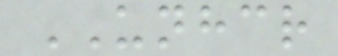UNHCR
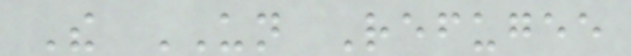The UN Refugee
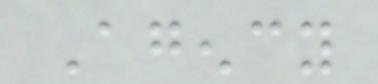Agency
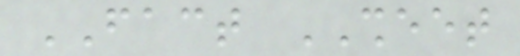FACT SHEET
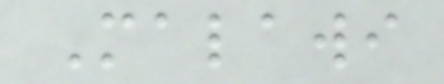Malawi
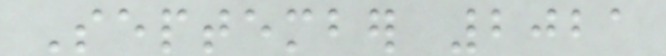September 2021
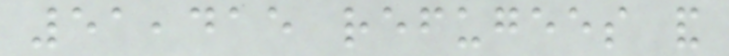51,415 refugees and
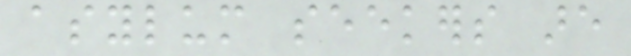asylum seekers are
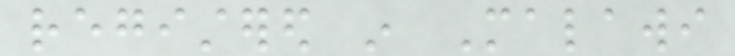registered in Malawi
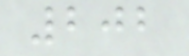202
